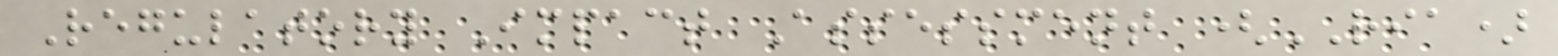Regulatory Impact Assessment (RIA)
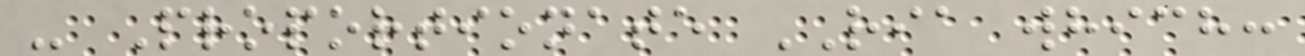- Proportionate RIA which:
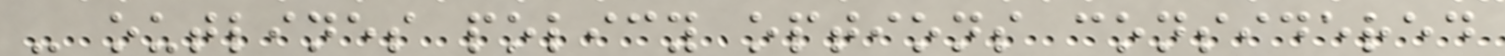- outlines policy options considered
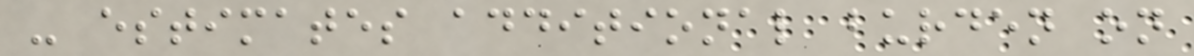- estimates additional burden on
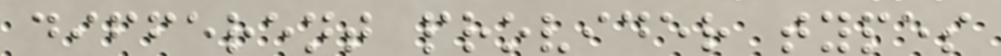different provider types
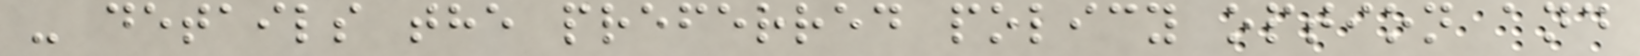- details the preferred policy option and
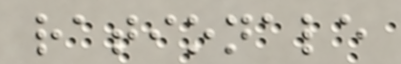rationale
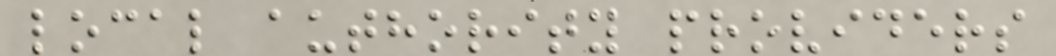local authority providers
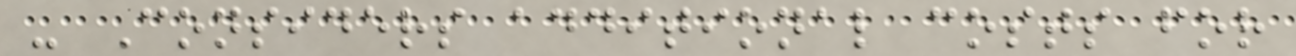- Considers additional costs for
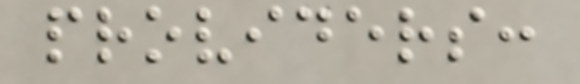providers:
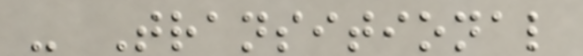- Transitional
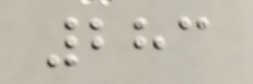283
